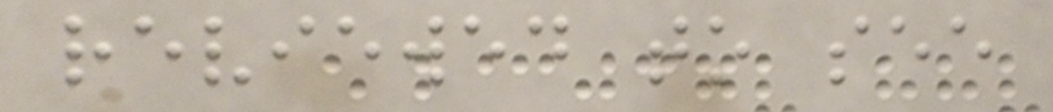reviewed to see
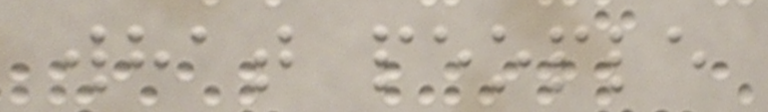what people
